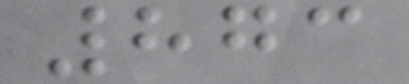873
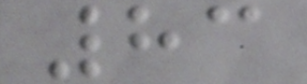83
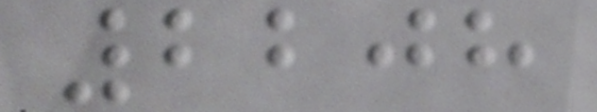2208
